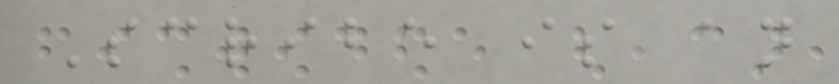Scribe is an
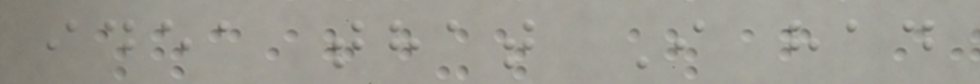idea that I had
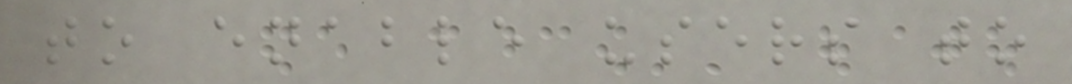to enable users to
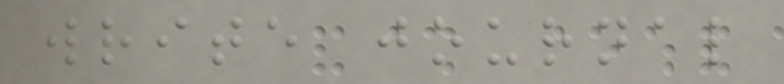write journal
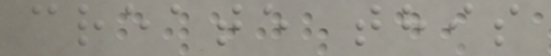create this
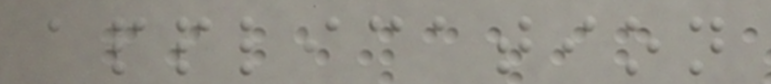application
